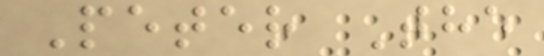Peter The
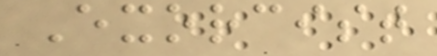Exorcist
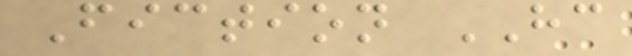Fiction HC
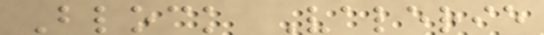Block Valerie
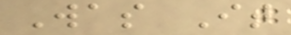Was It
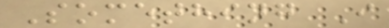Something I
